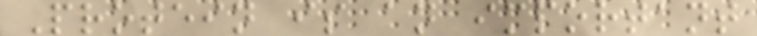Protein is an important
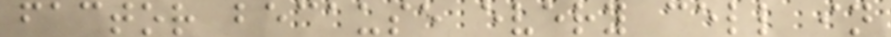factor because every cell in
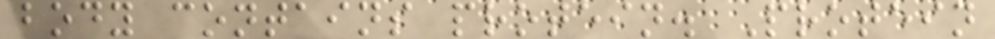body contains protein. Protein
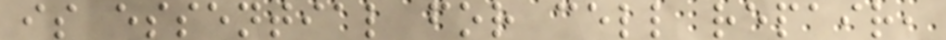is essential for cell repair,
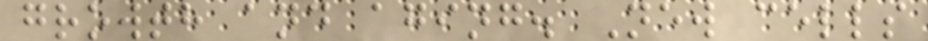growth and aging. New cells
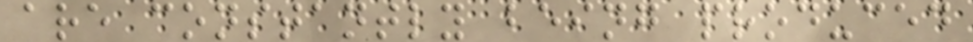are constantly being produced
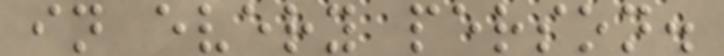in every person.
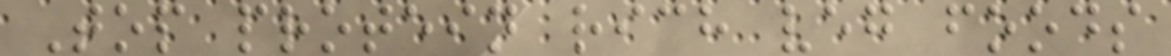Top protein rich veg foods
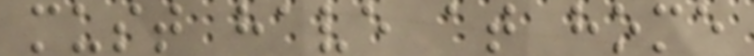must have at home
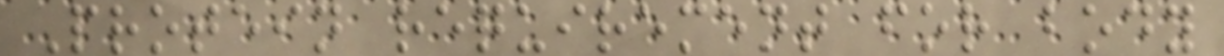Protein requirement for body
